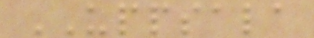UPPSALA
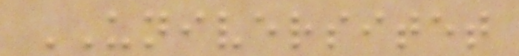UNIVERSITET
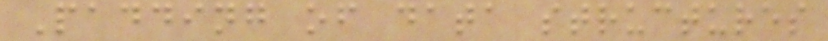Padding of data structures
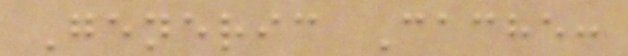Generic Cache:
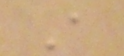A
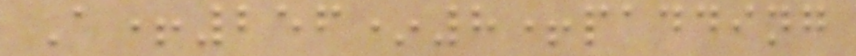A+256*8+padding
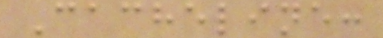Cacheline:
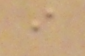i
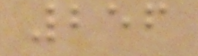256
